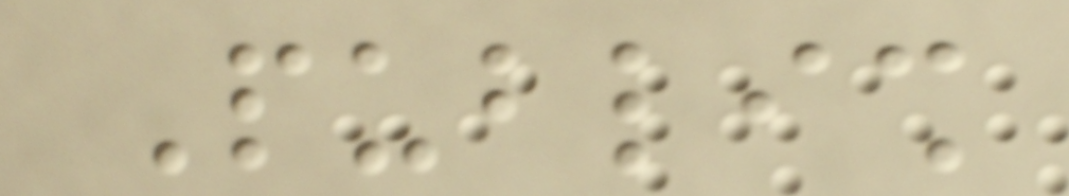Publish
